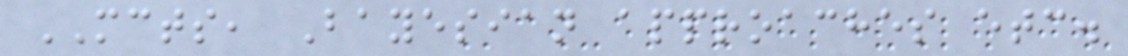MCTS, Bayesian approaches etc.
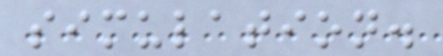simulation.
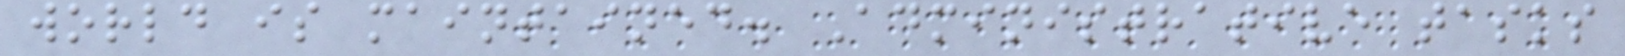world is maintained. Administrative tasks
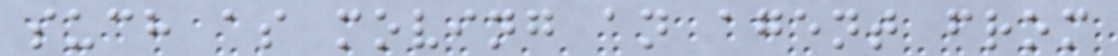such as moving an agent from
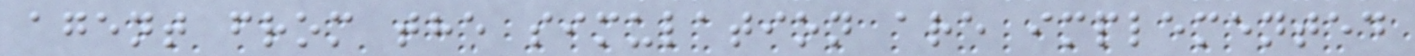agent from the simulation are implemented
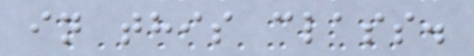in this class.
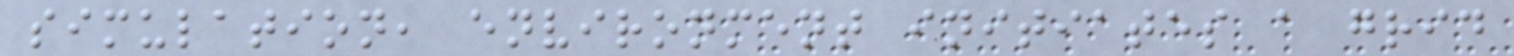simulation, environment initiates a grid
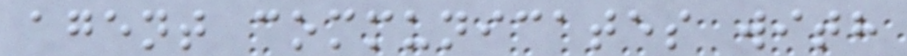agent communicates with
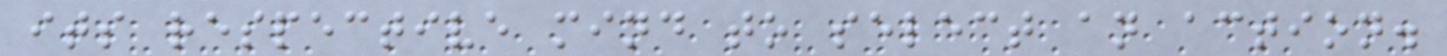its respective mind to select an action.
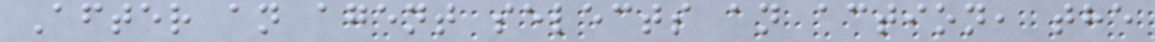After an agent selects an action, the
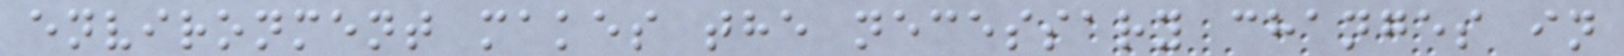environment makes the necessary changes in
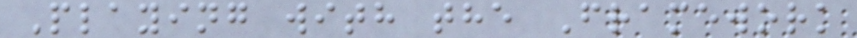Playing with the Framework
